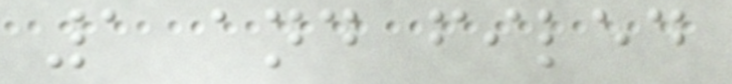1 and filed
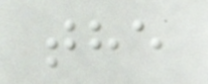the
